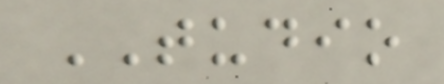TUDIO
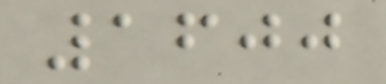1600
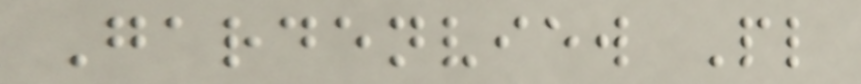Gardenview Pl
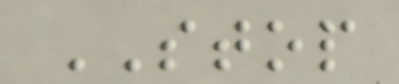STOP
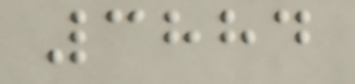3884
